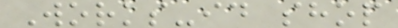Works-id shop
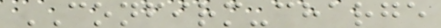CONFIRM-charge
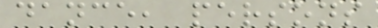dance, persons
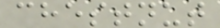chestnut
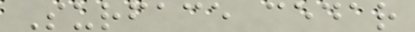Surface cedar
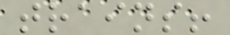trains!
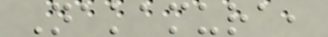Nakamura,
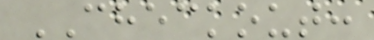CHECKOUT:
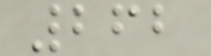262
